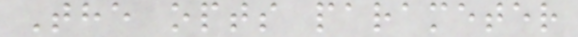The opts parameter
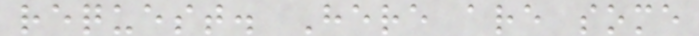request. Here are some
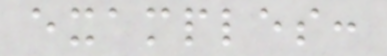examples:
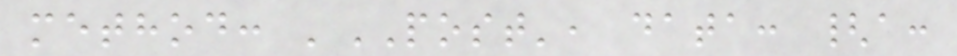method: 'POST', data: {a:
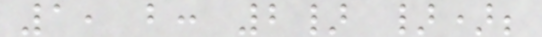1, b: 2} });
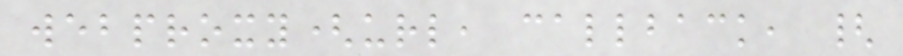webproxy(url, callback, {
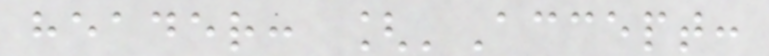header: ['Accept:
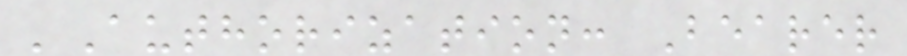'Authorization: Bearer
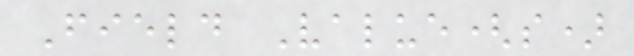Field Value(s)
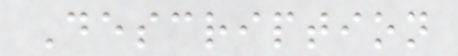Description
